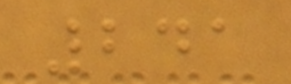241
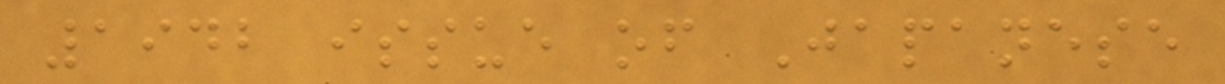1942 issue of Japanese
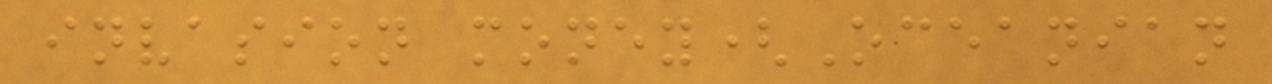invasion money(Oceanian
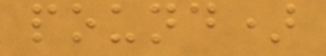pound)
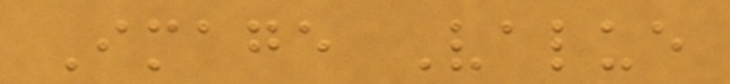Image Value
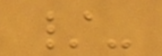/-
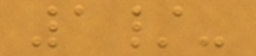1/-
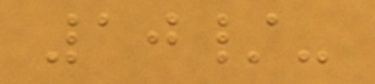10/-
